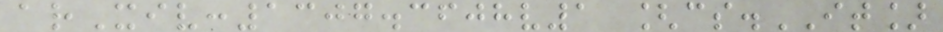arXiv:1307.3608v1 [cs.IT]
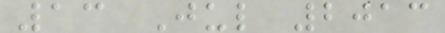13 Jul 2013
